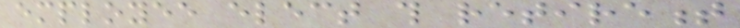employee elect this retirement
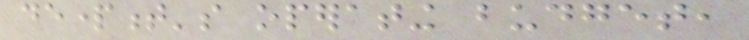department's operating budget,
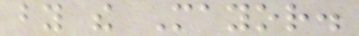by the Mayor.
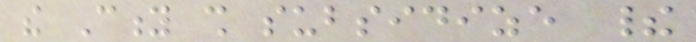the City shall subsidize their
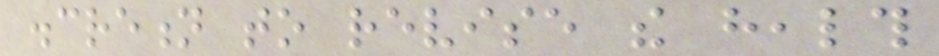discretion to revise the health
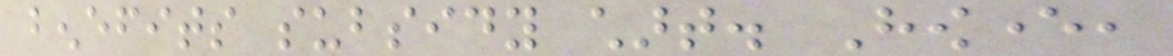benefits subsidy chart. However,
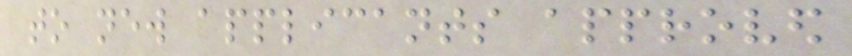to new applicants approved
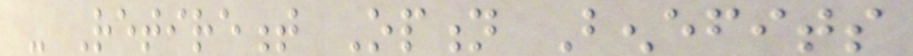- Retirement Option Benefits
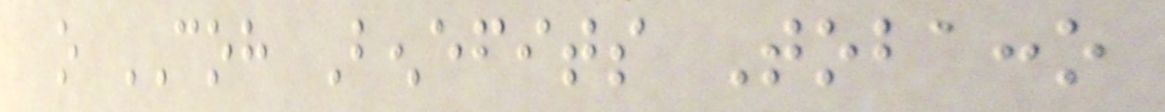o COH Benefits Tobacco
